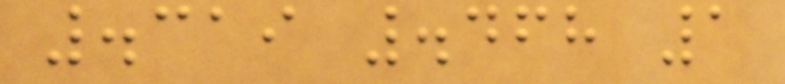.319 .468 1
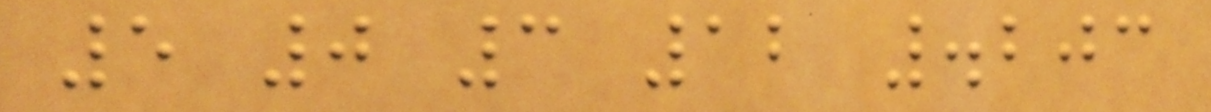5 0 3 12 .203
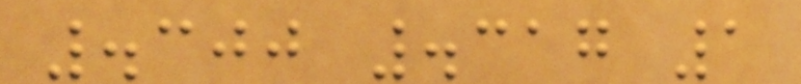.300 .317 1
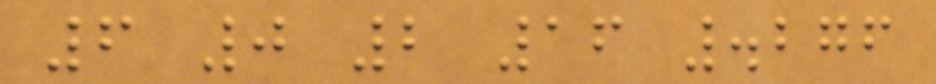6 0 2 16 .276
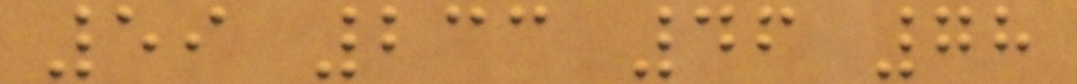59 233 46 78
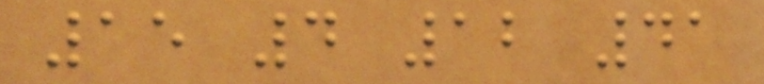15 4 12 41
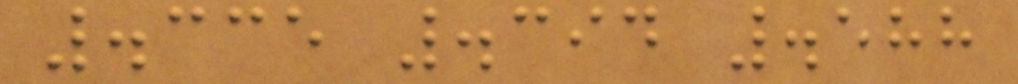.335 .394 .588
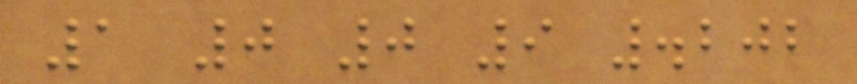1 0 0 9 .202
